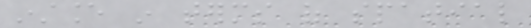instance in terms of spatial
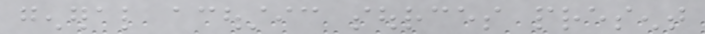general acoustic sources present
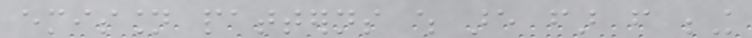emission patterns which are far from being
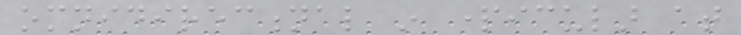omnidirectional in particular at
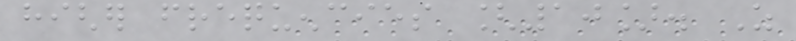higher frequencies [10]. As
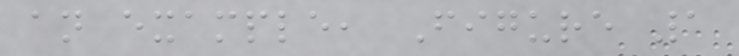an example, Figure 1
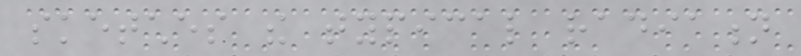sketches the typical radiation
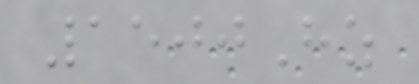1500Hz
